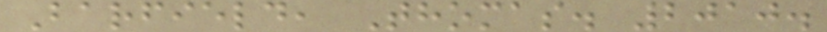Barfield, Thomas. 2010.
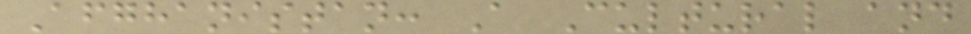Afghanistan: A Cultural and
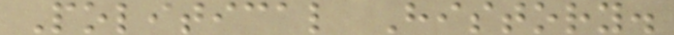Political History.
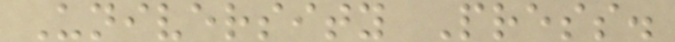University Press.
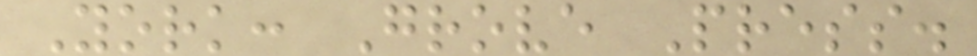York: Grove Press.
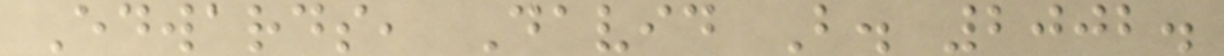Edwards, David B. 2002.
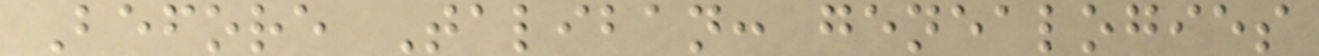Before Taliban: genealogies
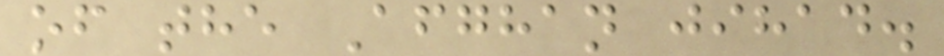of the Afghan jihad.
